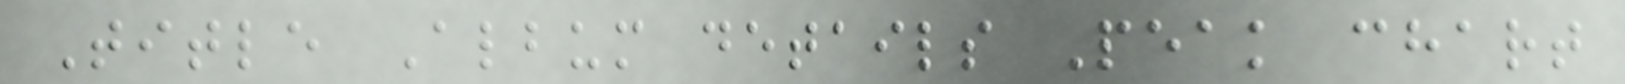Title Album details Peak chart
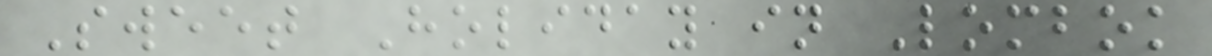Sweet Holiday in Lombok
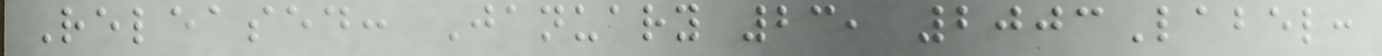Released: January 23, 2003Label:
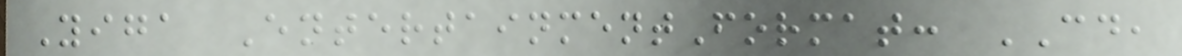Yiga EntertainmentFormat: CD,
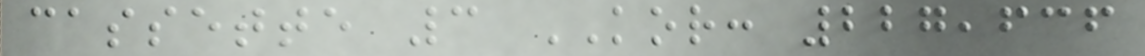cassette 3 KOR: 227,636
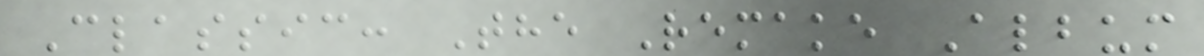Classic: The Remake Album
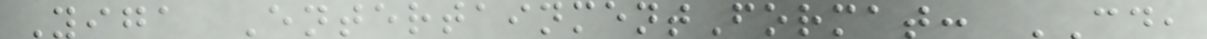Yiga EntertainmentFormat: CD,
